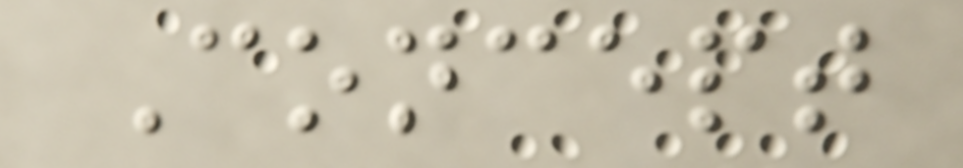Concept
